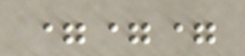===
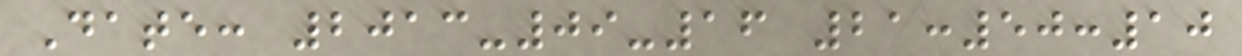Date: 2013-09-16 21:50:10
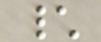\
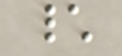\
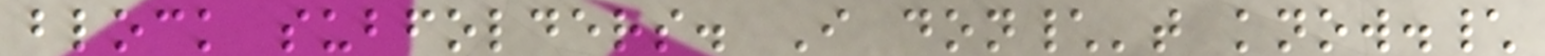block subfolders. I don\'t know.\
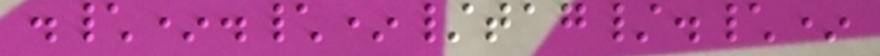.\*.\*/tag/.\*
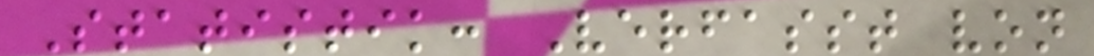Statistik: Verfasst von
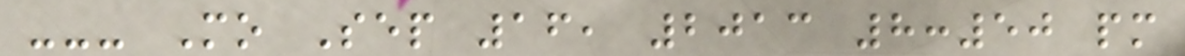--- Mo Sep 16, 2013 8:50 pm
